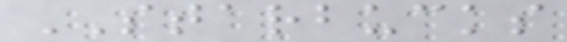STARBUCKS
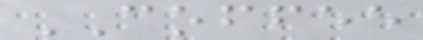COFFEE
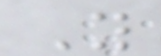Y
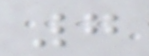7
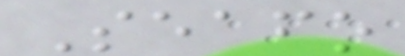Seafo
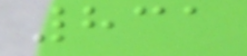831
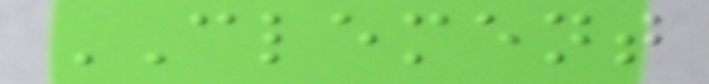CLEMENT
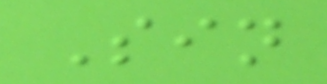Sin
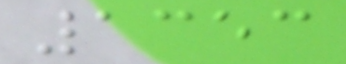1353
